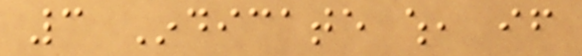3 Indicate which, if
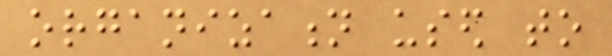organization used to
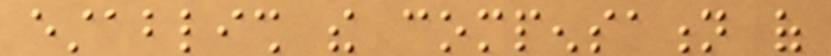establish the compensation of
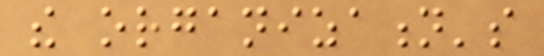the organization's
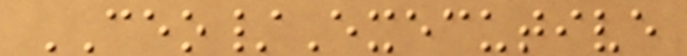CEO/Executive
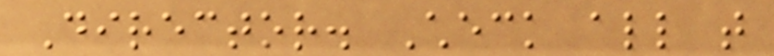Director. Check all that
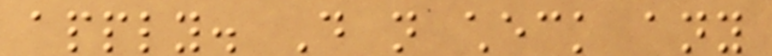apply. Do not check any
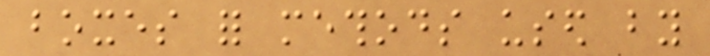boxes for methods used by
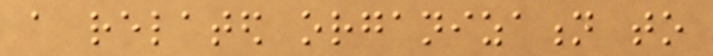a related organization to
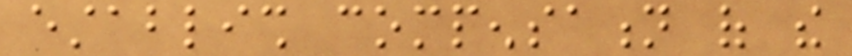establish compensation of the
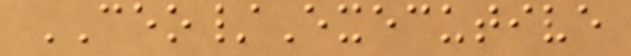CEO/Executive
